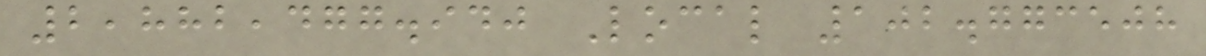2,882,477.940 Local 102.773508
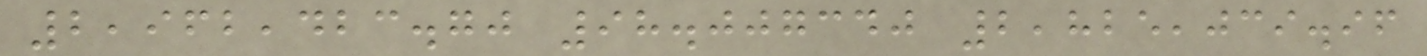2,962,423.70 98.007340 2,825,039.96
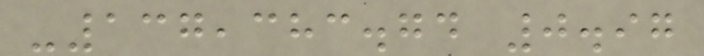-137,383.74 0.97
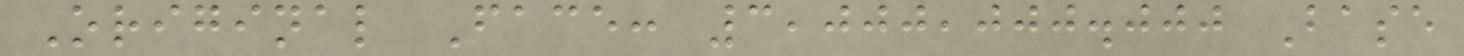Original Face: 3,000,000.000 Base
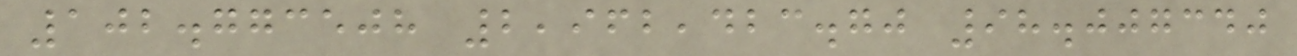102.773508 2,962,423.70 98.007340
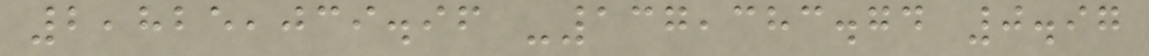2,825,039.96 -137,383.74 0.97
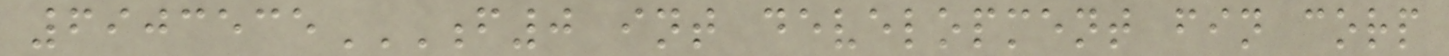6903535F0 INT DEVELOPMENT FIN CORP
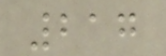217
